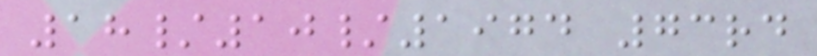18/10/1974 73rd
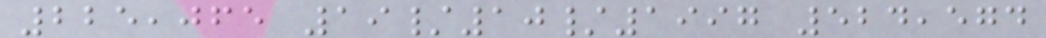225,065 19/10/1997 524,574
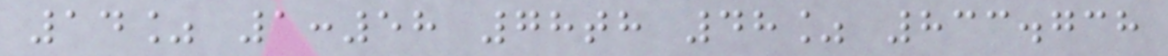14% 1:58 78th 48% 833.738
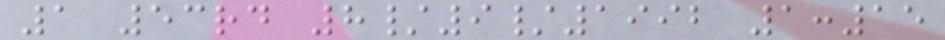1 53rd 8/9/1992 1:15
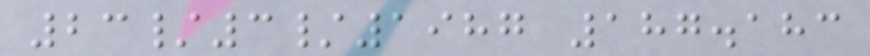23/3/1987 187.183
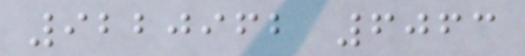9220962 6063
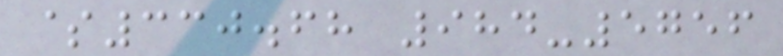$330.68 984-5756
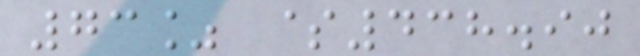73% $438.90
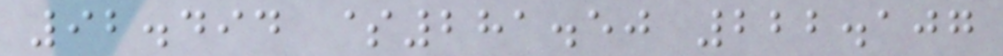92.494 $281.50 222.107
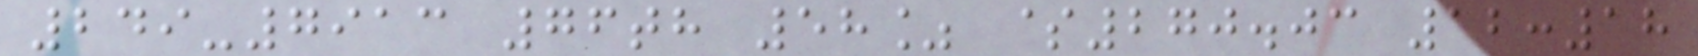249-7913 76th 58% $270.03 12:18
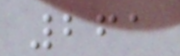261
